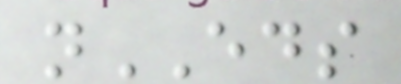nEDS
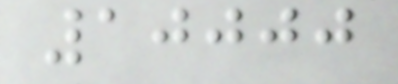10000
